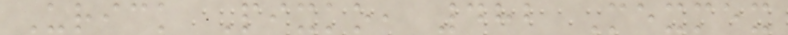Urick Pixko, 482 Mexmex
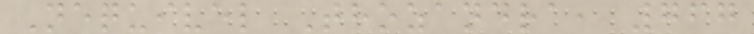Nequivel Thozandra, 767
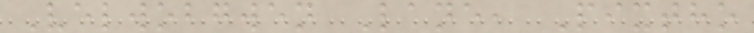Velwobgwen Lane, Pixtho
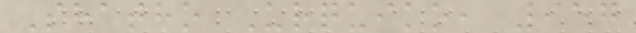Shatho Urquiko, 957
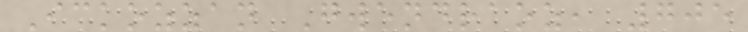Ickozzan Gwendraoz, 705
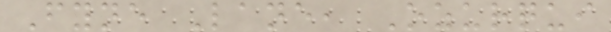Fyne Lane, Ozurqui
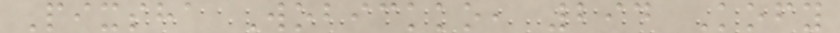Pixsha Wobickko, 294 Kofy
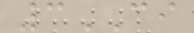3CI
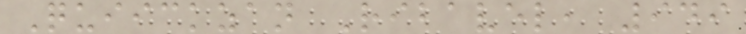Quiickzan Ribavel, 949
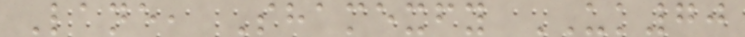Lane, Shamexfy UK70
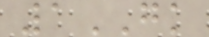1GK
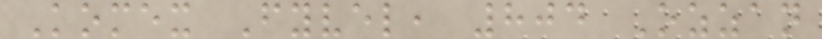Komex Fyvel, 804 Ozzan
